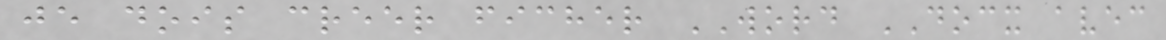je dois creer ficher WORD DOCX avec
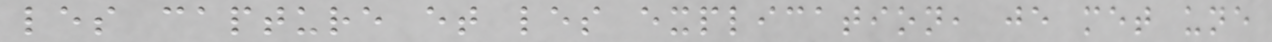les capture et les explication, je met une
